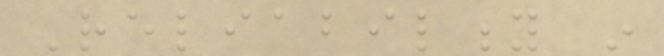Reliability in
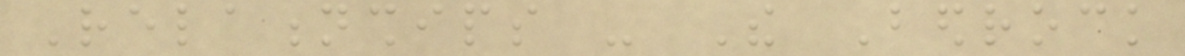Relationships - The Bedrock
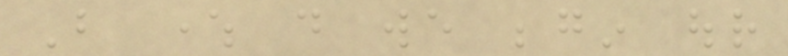But where do we begin our
